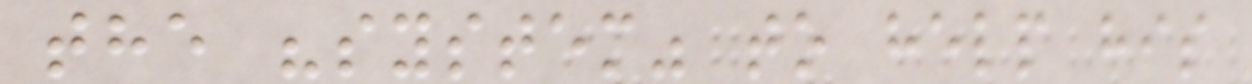the "system" to help his
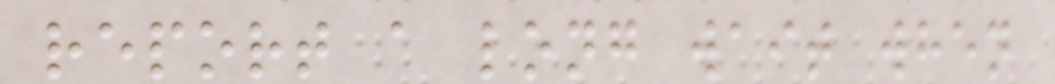report a long wait when
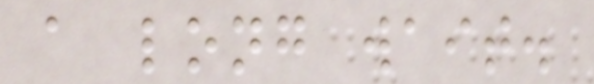a long wait.
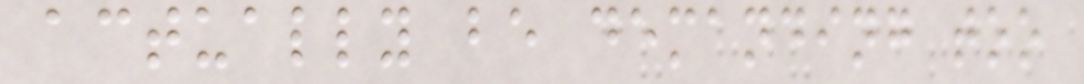actually be demanding too
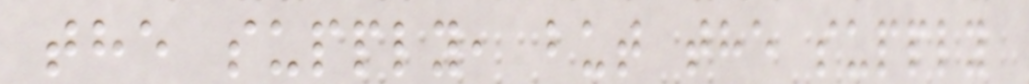the supply, but the supply
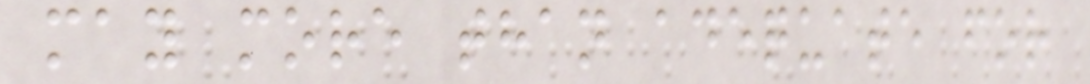may more than adequate for
